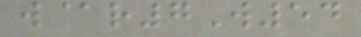w@r7W54
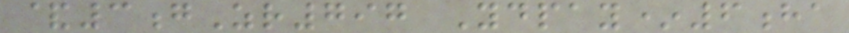&3gZr797 Ydpay*6ha
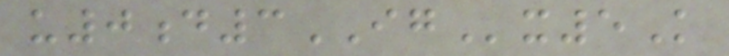u0d3IGx5K
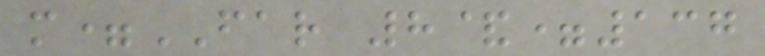m=FAR 8&=137
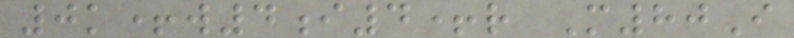0k+w4i4+r M80I
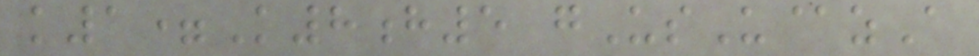k1=K8h5 gUsU@zA
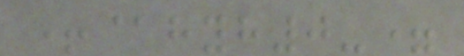+@hyh0-=
